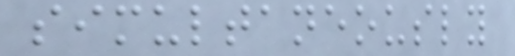simultaneously
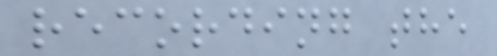recording the
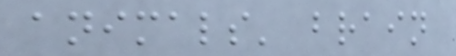animals' brain
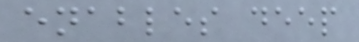enables deep
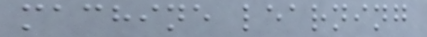machine learning
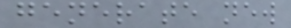generate new
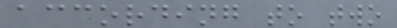according to two
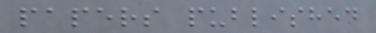papers published
